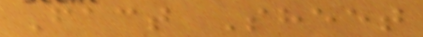Fact Sheet
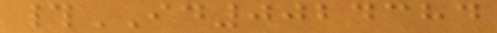#ID0024384
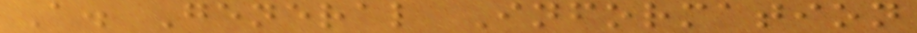A. General Information
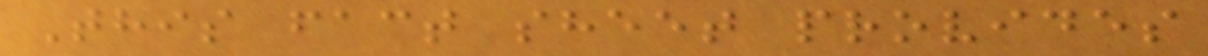This fact sheet provides
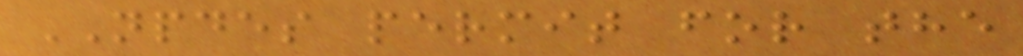NPDES permit for the
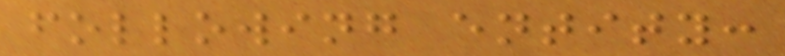following entity:
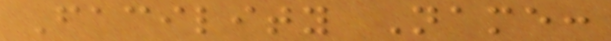Facility Name:
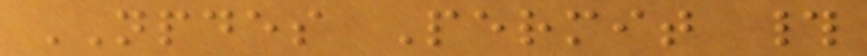NPDES Permit #
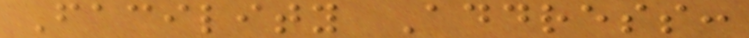Facility Address:
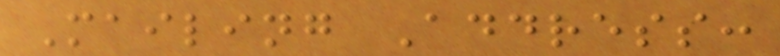Mailing Address:
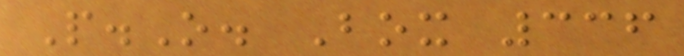P.O. Box 336
